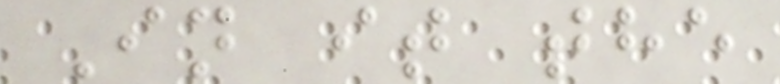In it the
